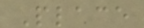Place
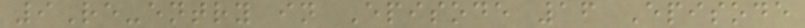9Re-entry in Episode 16 Episode
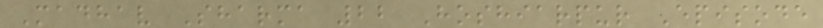Madhav Sharma 22 Hoshiarpur Episode
